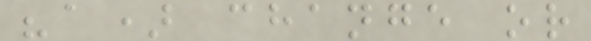"a) change or
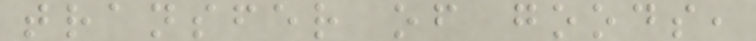transfer of goods,
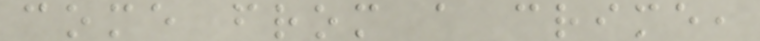come from a crime,
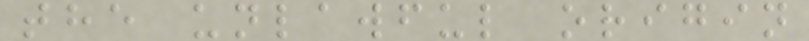the unlawful origin
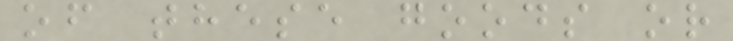of these goods or
